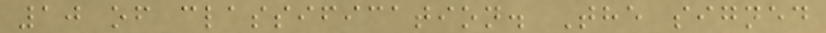10 of classification. The signed
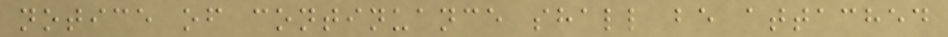notice of continuance shall be attached
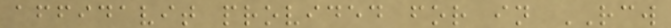affidavit provided for in RCW
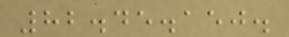82.45.150.
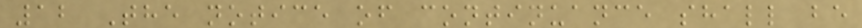12 The notice of continuance shall be
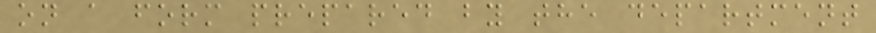on a form prepared by the department
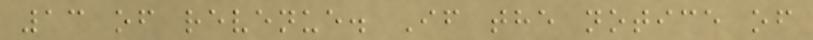13 of revenue. If the notice of
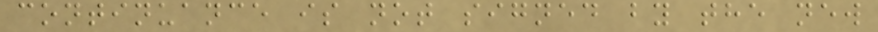continuance is not signed by the new
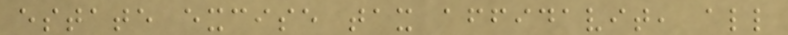estate excise tax affidavit, all
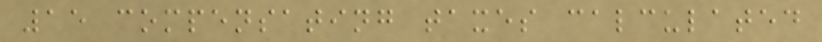15 compensating taxes calculated
